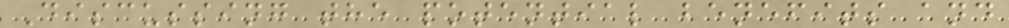Discussing the potential benefits and
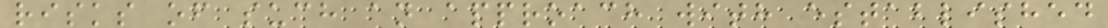risks of such an approach with established
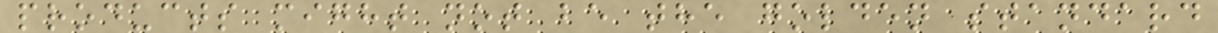products might not be the golden standard
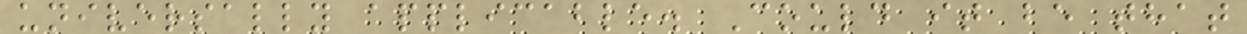universally applicable. Could it be that
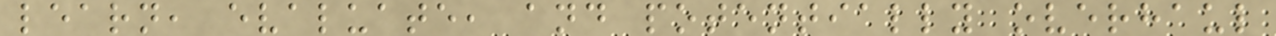learn, evaluate, and potentially overhaul
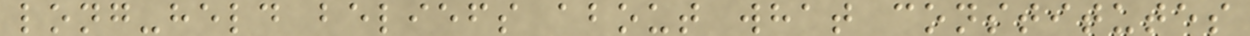long-held beliefs about what constitutes
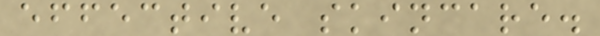effective skincare.
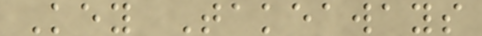Key Takeaways
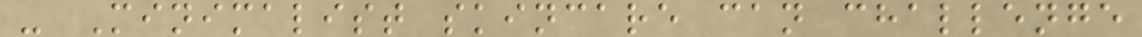- Minimalist skincare can challenge
